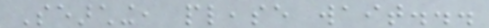Searching, please wait...
